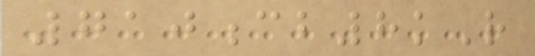710cb8kR
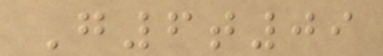G6t09
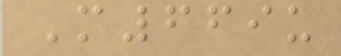M669u
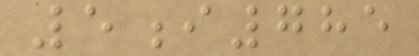5i785
